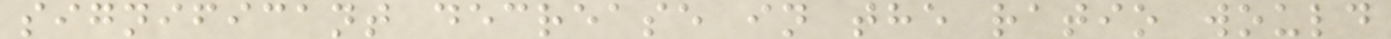significant decrease in the ratio would
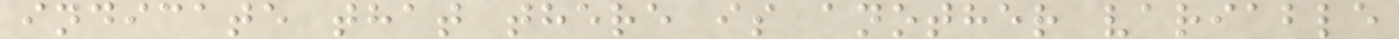indicate that there is another variable
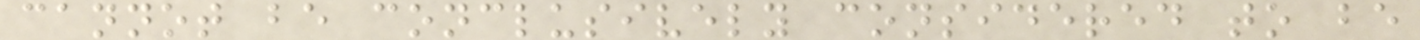cannot be conclusively considered to be
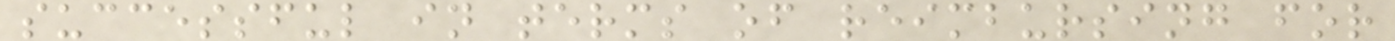successful in terms of reimbursing for
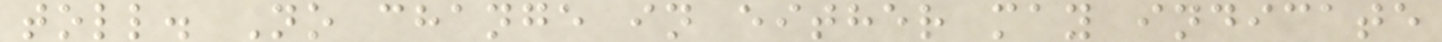toll. No change in either may indicate
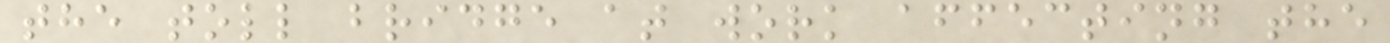the toll bridge at work affecting the
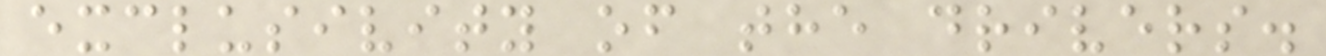exclusivity of the drivers.
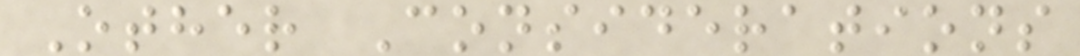Other Considerations
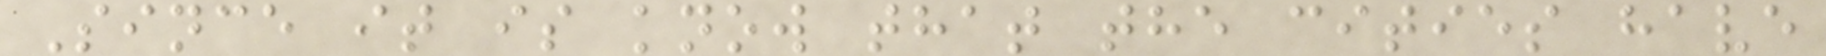Since it is know that the cities have
